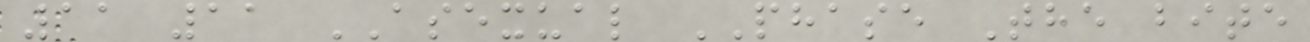11 11 ASEXUAL PHASE The bite
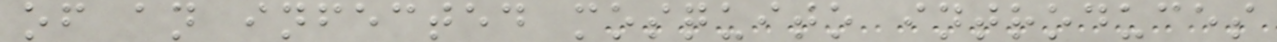of an infected mosquito introduces
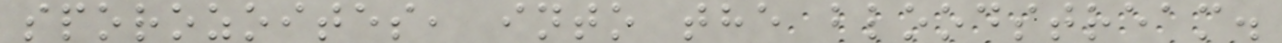sporozoites, into the bloodstream.
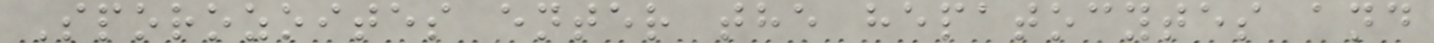Sporozoites enter the hepatocytes and
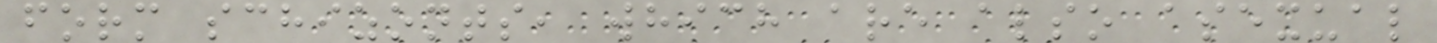form schizonts, which are also asexual
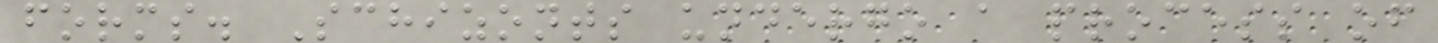forms. Schizonts undergo a process of
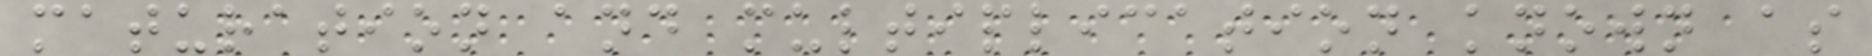maturation and multiplication known as
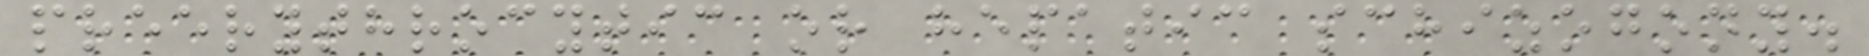preerythrocytic or hepatic schizogony.
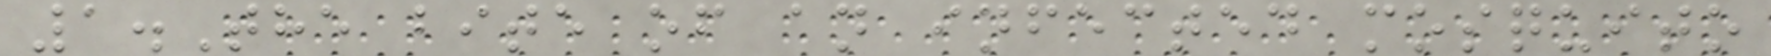1.The bite of an infected mosquito
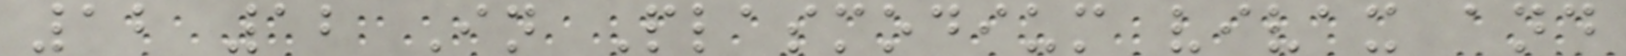12 12 In Plasmodium vivax and
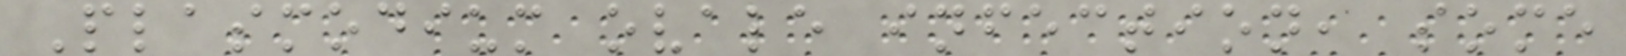Plasmodium ovale infection, some
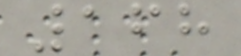168
